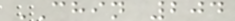CHIN 204
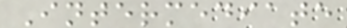Intermediate
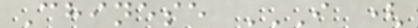Chinese I (
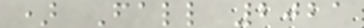) Fall 2021
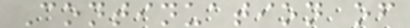Continuation of
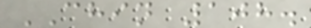CHIN 108.
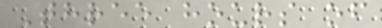Three hours of
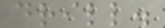drill.
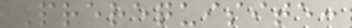Prerequisite:
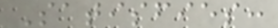Satisfies:
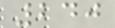240
